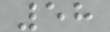58
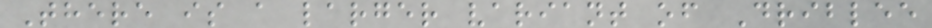There is a larger variant of Driblee
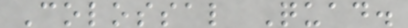Colossal Quad.
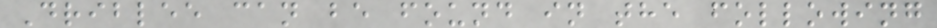Driblee can be found in the following
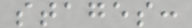stages:
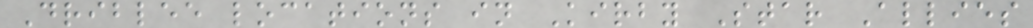Driblee locations in Kirby Star Allies
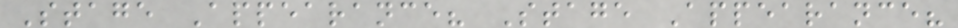Stage Appearance? Stage Appearance?
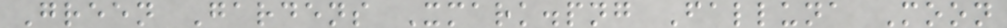Green Gardens Xmark.png Falluna Moon
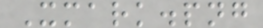Xmark.png
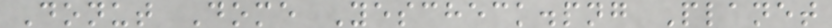Donut Dome Yescheck.png Planet
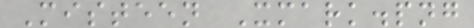Misteen Xmark.png
